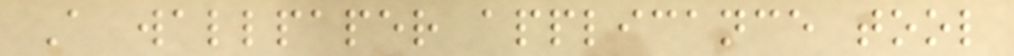A wallpaper applicance tool
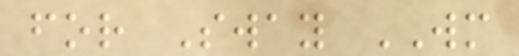for Sway WM
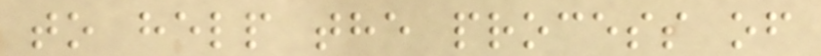to help the process of
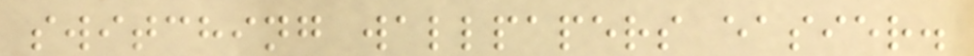switching wallpapers easier.
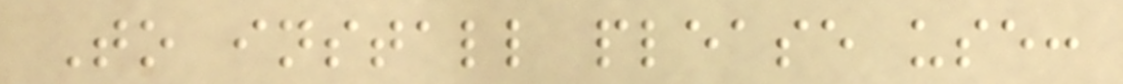To install please use:
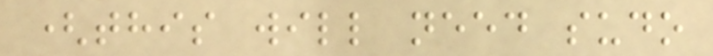(this will need sudo
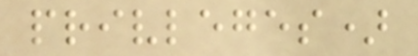privleges)
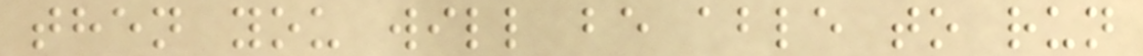then you will be able to run
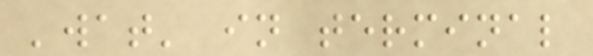'wat' in terminal
